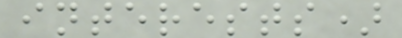interests)
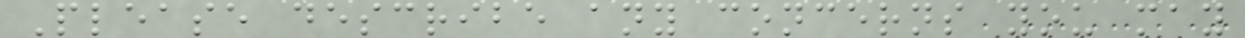Please describe any concerns you may
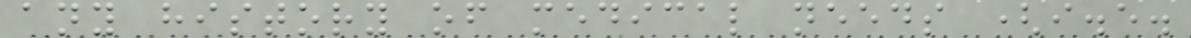any history of medical needs (i.e.
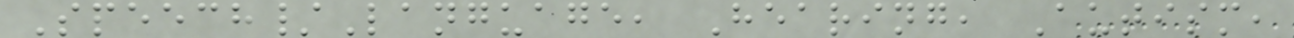Speech/Language, Hearing, Autism,
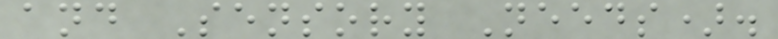and Sensory Needs).
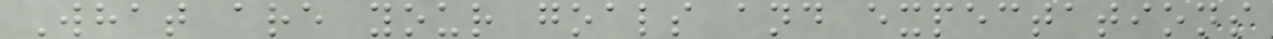What are your goals and expectations
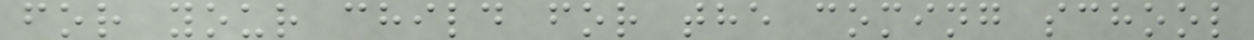for your child for the coming school
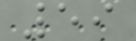59
